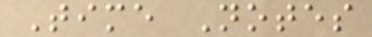Time Notes
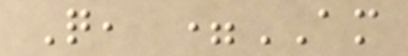Q, =AM
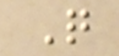Q
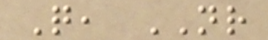Q, NR
